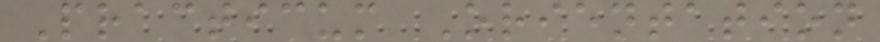Practicum Orientation
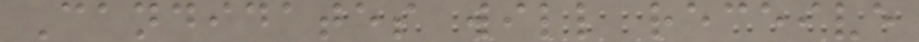Candidates will receive
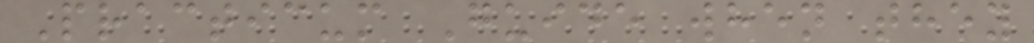Practicum Guide when they
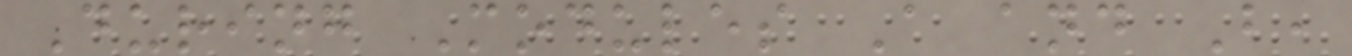During Modules A and B,
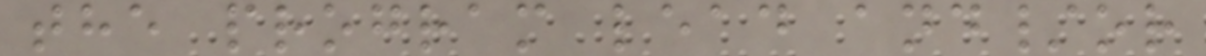the program lead and/or
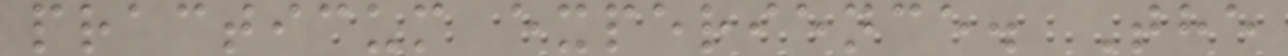practicum experience. The
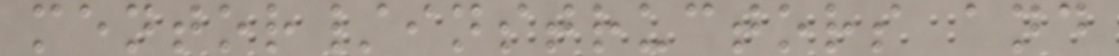mentor/instructors and
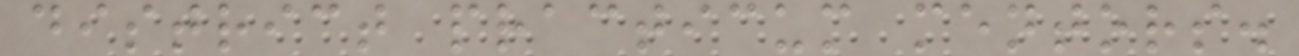district practicum mentors.
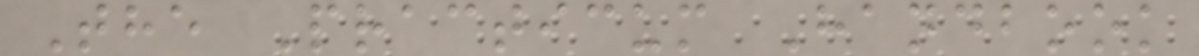The Practicum Handbook
